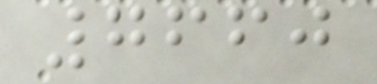7660
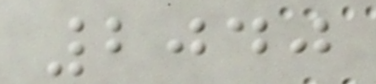2040
